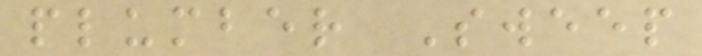plumber Sweep
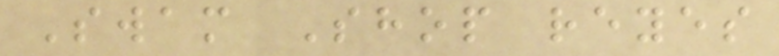Swam Shop reyes
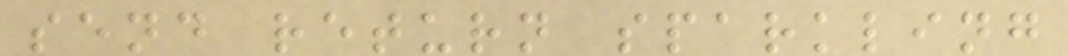send return sparkling
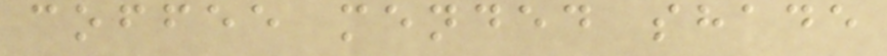coffee mended shade
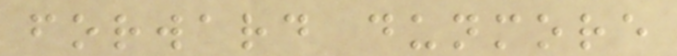forward dunmore
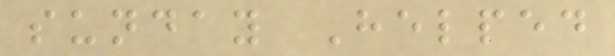sunday Helped
